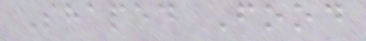Shaped Food
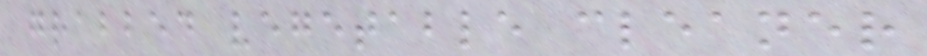grabbed vegetable cleaner
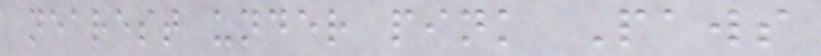nearest under pink Paws
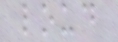loud
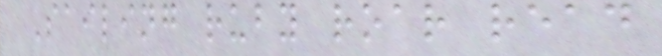Sailing ruby roar read
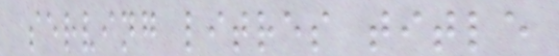serving litres title
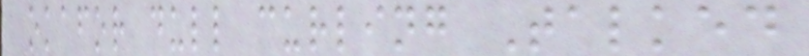okafor dull curling Talked
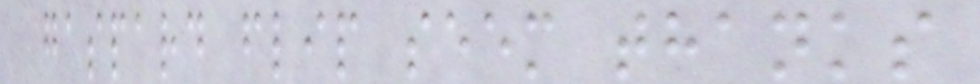gaspard flip seem thanks
